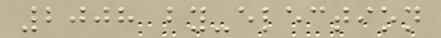2008 by-election
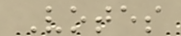Votes
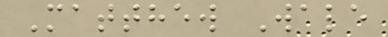Matthew Wale
